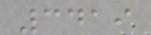3419
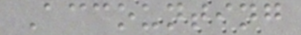Accounting
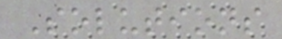Solutions
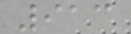913
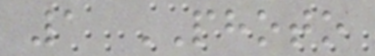1 PHOTO
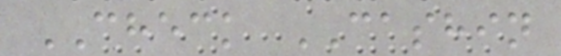CHECK CASHIN
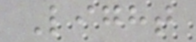Light
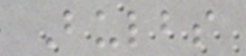Bulbs
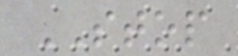STOP
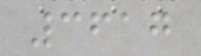3617
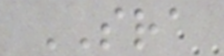SRA
